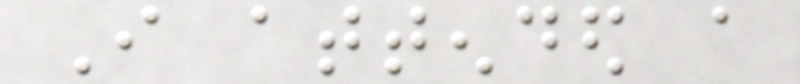I attended a
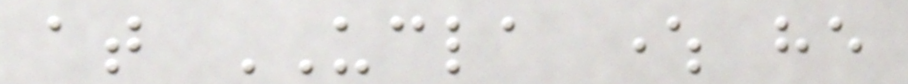at UCLA where he
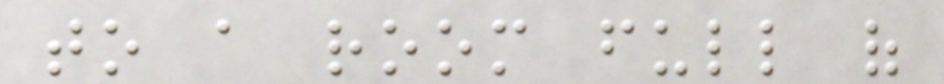to a room full of
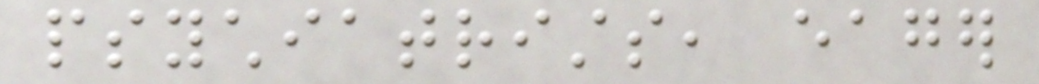psychiatrists, eager
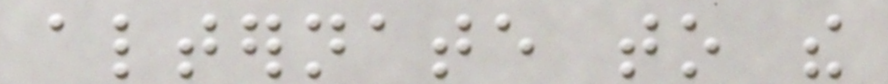alternate to the
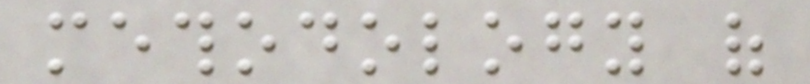methodology of
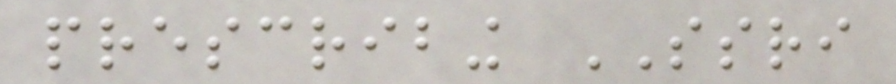prescribing SSRI
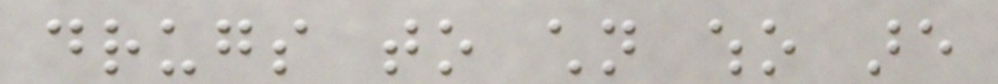drugs to children who are
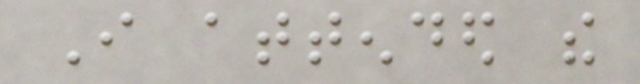I attended the
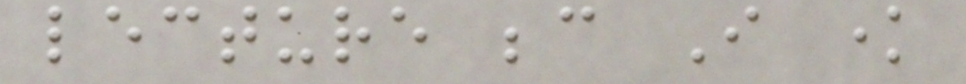lecture because I know
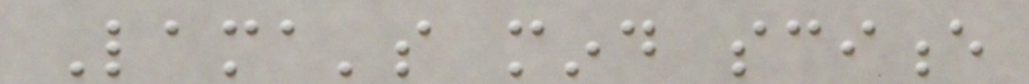Lama's mind science
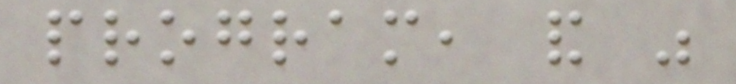program, and was
